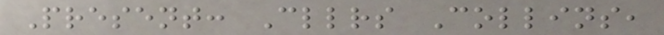Present: Cllrs Collins,
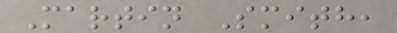Martin Smith,
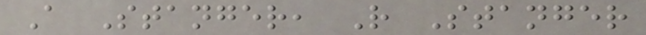A Stanger, R Stanger
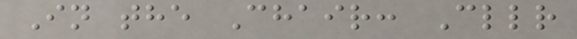In the Chair: Cllr
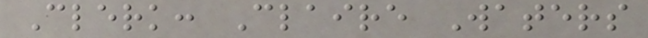Clerk: Claire Waters
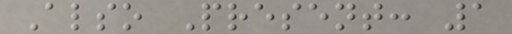Also Present: 1
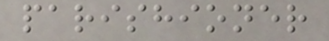parishioner
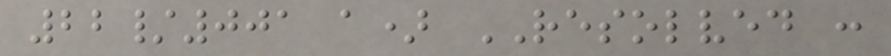22/001 a) RESOLVED :
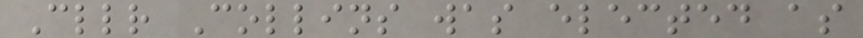Cllr Collins was elected as
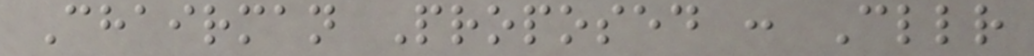Chairman Proposed : Cllr
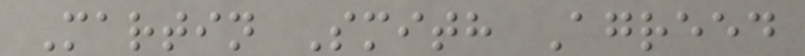Martin Smith Agreed
